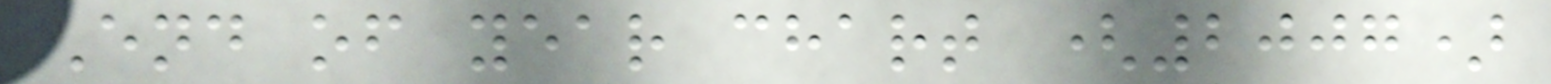End of year chart (2007)
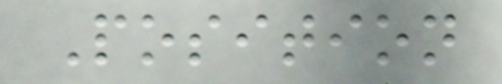Position
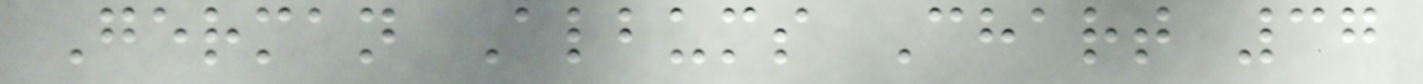German Albums Chart 37
